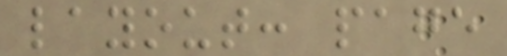layout: page
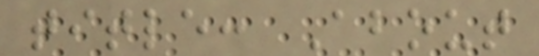title: About
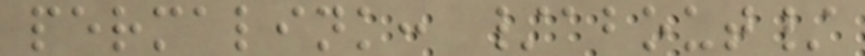permalink: /about/
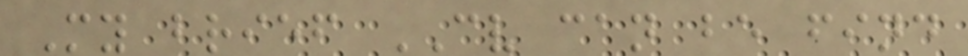My brief CV can be find
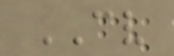CV
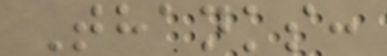Thanks:
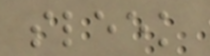sleek
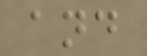and
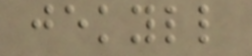jekyll
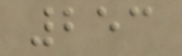253
